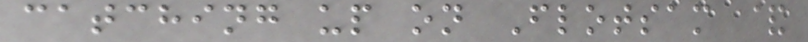catching up on Flotsam &
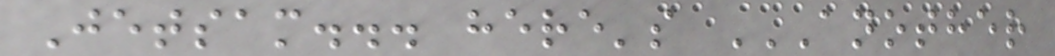Jetsam... here's ANOTHER
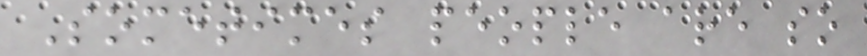Sometimes people are so
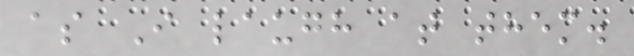as I laugh at them.
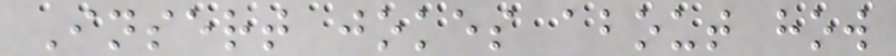Insert jokes about how
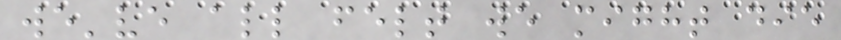we've all felt we might die
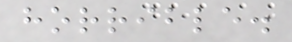horrible.
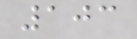103
